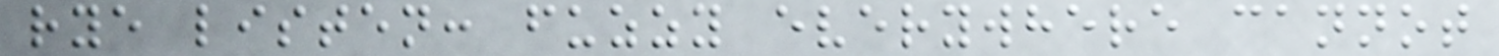rye listen: fuzzy everywhere cannot
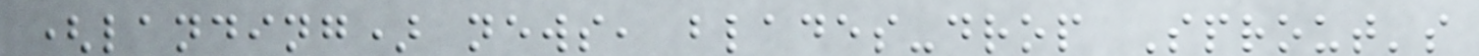(landing) news, blades-drop Sprout's
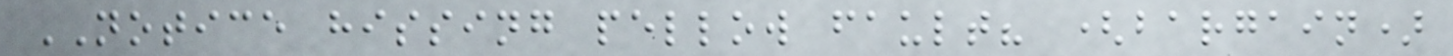NOTICE hissing pellow fault? (bargain)
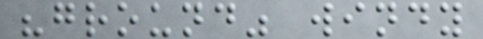"ground" windy
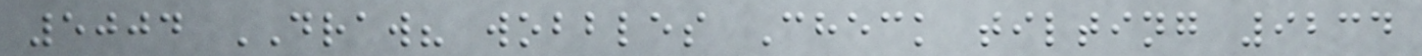5004 DRAW? wobbles Check tilting 9234
